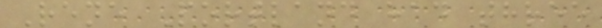Rene Portland had three
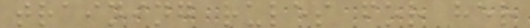training rules for her
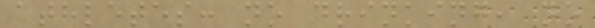athletes: no drinking, no
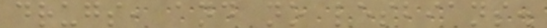drugs, and no lesbians.
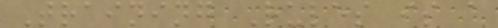Training Rules is a
